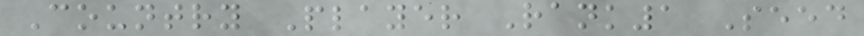Country Player Rank1 Seed
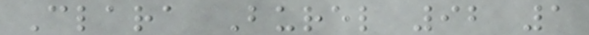Clara Burel 92 1
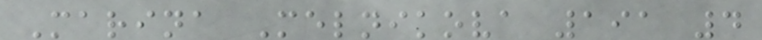Marina Melnikova 191 4
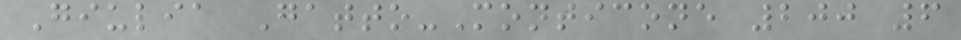Giulia Gatto-Monticone 200 6
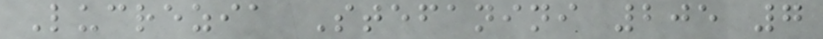Lucrezia Stefanini 205 7
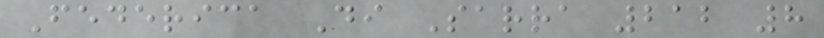Federica Di Sarra 212 8
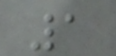1
